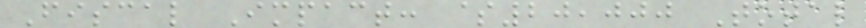Fiscal Impact: $20,000 Total
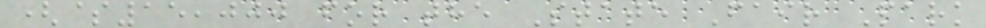($15,000 for the State Fair Park
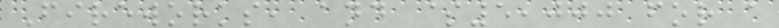Fireworks, and $5,000 for a
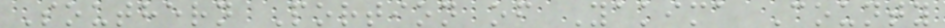Southern Portion of Yakima County
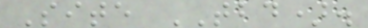Site TBD).
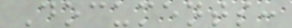Documents:
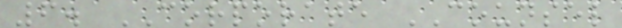6. CORPORATE COUNSEL
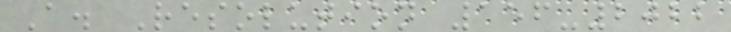A. Resolution 156-2022
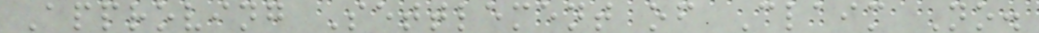Approving Settlement of Claim No.
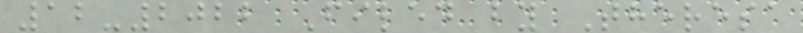12-2022 Filed by Theresa
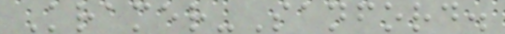Kramer-Sanford.
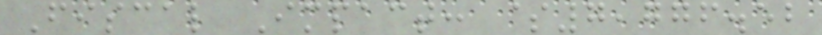Fiscal Impact: $7,776.52
